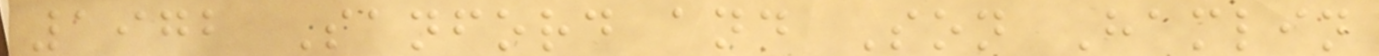1972 Sanford and Son Hamlin
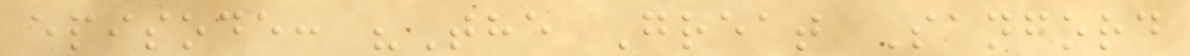episode: "The Great Sanford
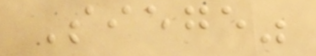Siege"
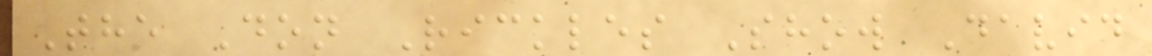The Don Rickles Show David
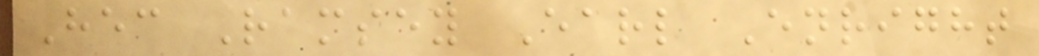Hec Ramsey Earl Enright
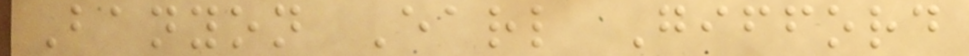Banyon Earl Gifford
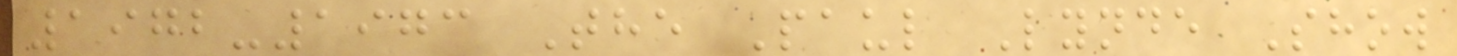1972-1973 The Paul Lynde Show
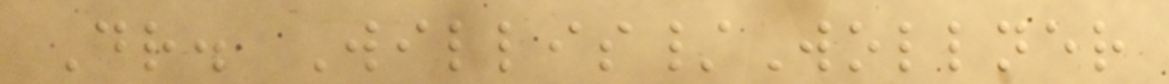Dr. Willis/Wollner
